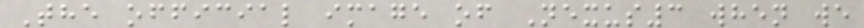The official image of Nexus3 when we
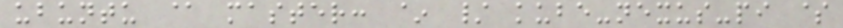ubuntu @ master: ~ / kube-nexus-pi $
